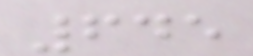645
